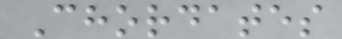Chordates
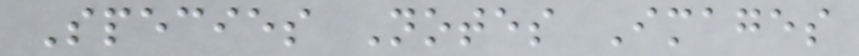Species Notes Images
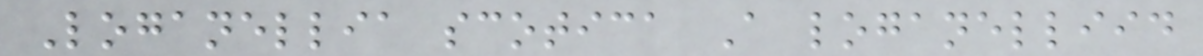Loganellia scotica A loganelliid
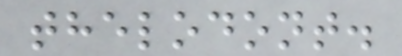thelodont.
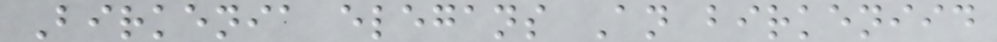Birkenia elegans An birkeniid
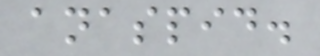anaspid.
